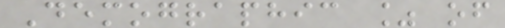Demographic % of
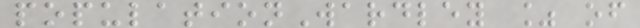populationWardley % of
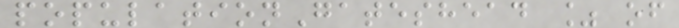populationGateshead % of
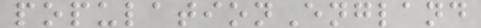populationEngland
